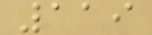119
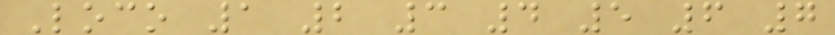Loco 1 2 3 4 5 6 7
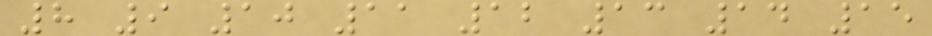8 9 10 11 12 13 14 15
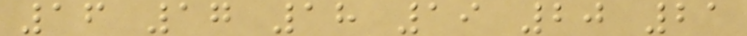16 17 18 19 20 21
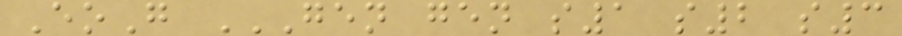EoG GEN GEN S1 S2 S3
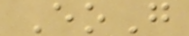EoG
